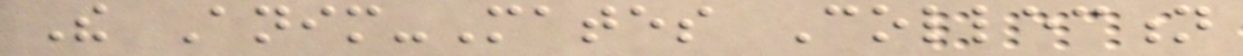The Anim-Mates Collection
